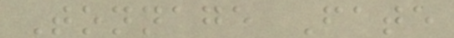Tonnage Fate
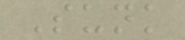Sunk
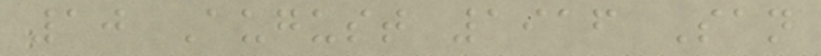10 August 1916 San
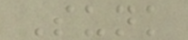Sunk
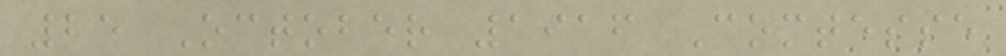25 October 1916 Comtesse
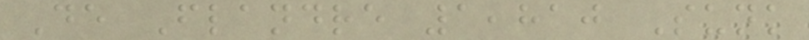De Flandre 1,810 Sunk
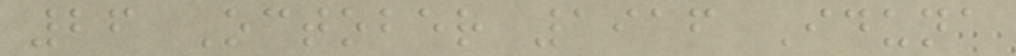26 October 1916 Iduna
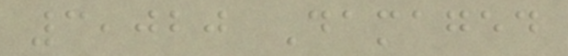3,020 Damaged
